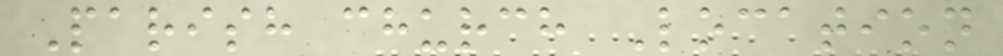Parish church Location
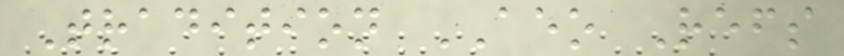Tradition AEO Refs
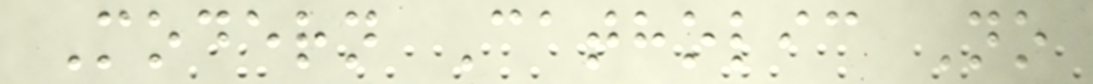Modern Catholic No
